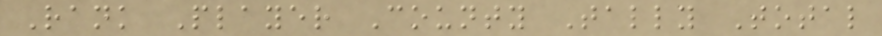Rank Player County Tally Total
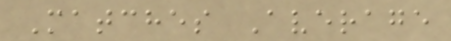Matches Average
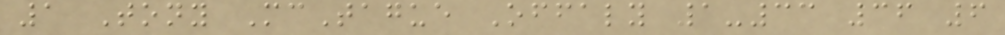1 Tony McTague Offaly 1-33 36 6
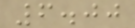6.00
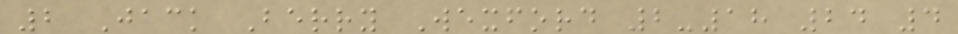2 Jack Berry Wexford 2-18 24 4
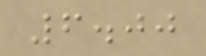6.00
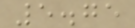5.75
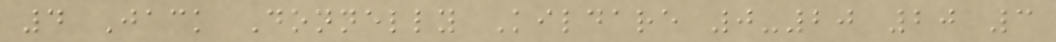4 Jack Donnelly Kildare 0-20 20 3
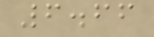6.66
